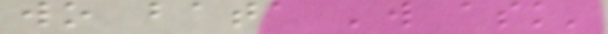wo bata 'will ask'
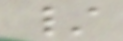/
